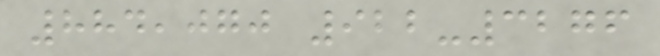884,070 922-3276
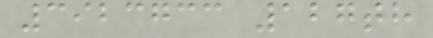3923733 127th
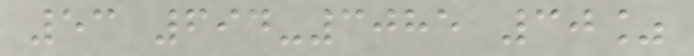53 694-3085 30%
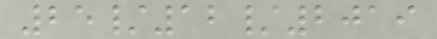25/12/2019
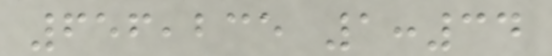656,235 1:34
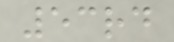53rd
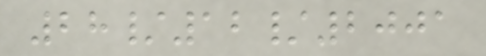28/12/2001
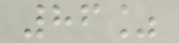86%
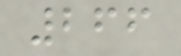266
